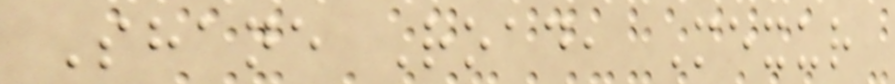Shane Road, Mexur
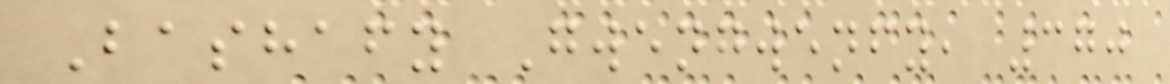Bashafy Gwengwenfy, 370
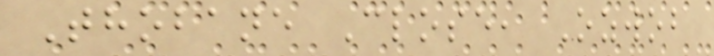Thobane Close, Ozwob
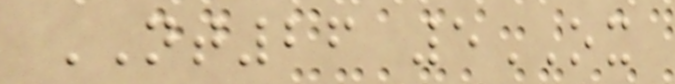NT26 5OX
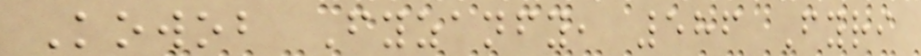Kowob Fyzanfy, 586 Fyri
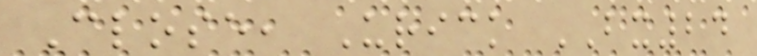Close, Urick BX24
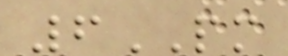6PM
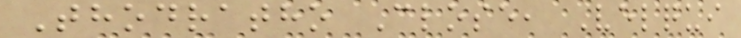Thodratho Close, Velqui
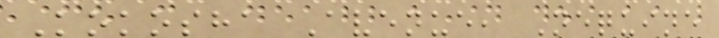Kokosha Avenue, Nequine
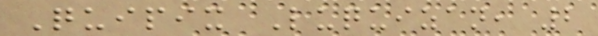Quipix Luquizan, 2
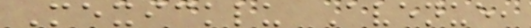Mexicklu Avenue,
